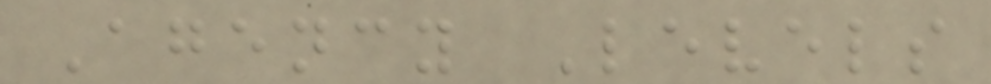Agency Levels
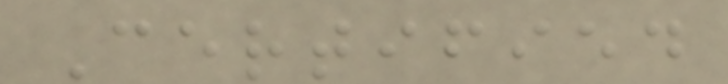Certified
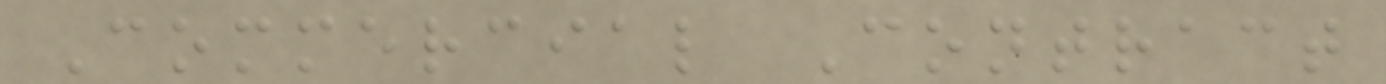Commercial Contract
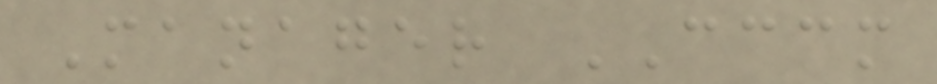Manager CCCM
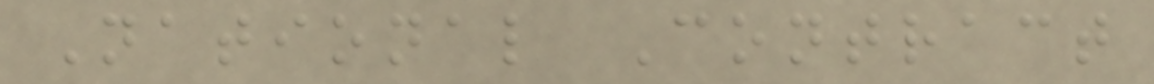National Contract
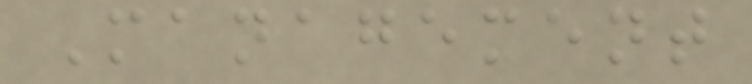Management
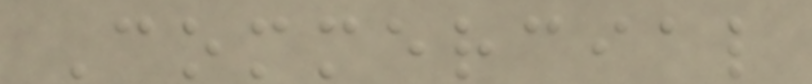Commercial
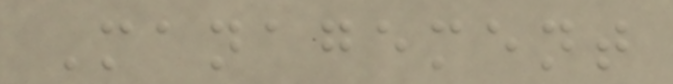Management
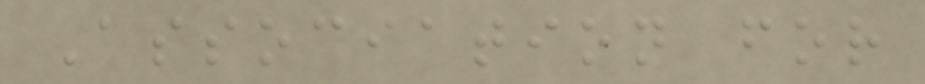Association for
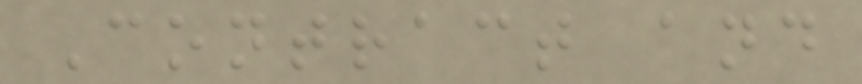Contract and
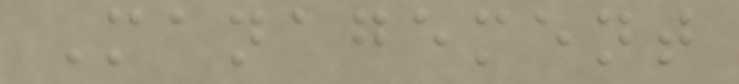Management
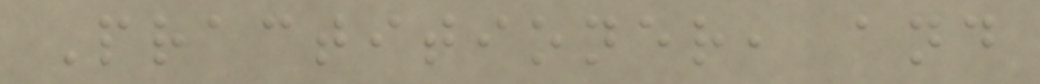Practitioner, and
